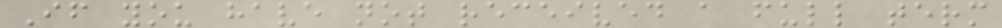If you have not received a full term
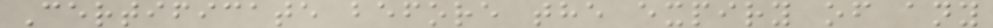Certificate before the expiry of any
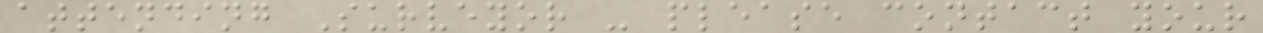attending Surveyor - please contact your
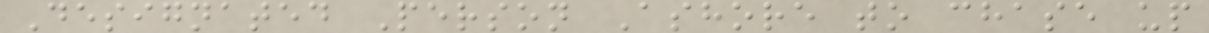Designated Person Ashore to chase up
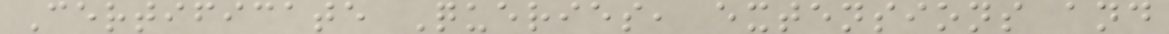Certificate Queries, extensions and
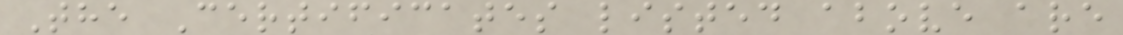The Certificates listed above are
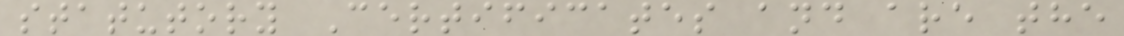statutory Certificates and are the
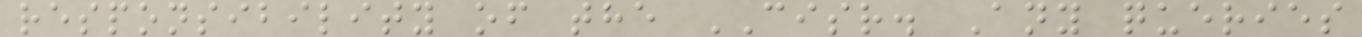responsibility of the CISR. Any queries
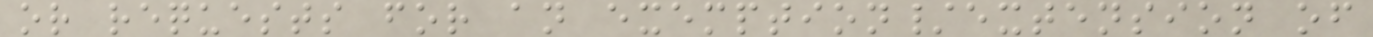or requests for an exemption/extension of
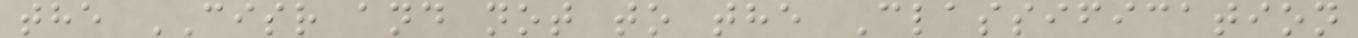the CISR and not to the Classification
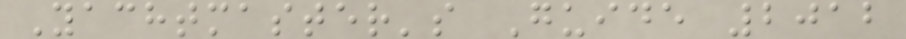Yachtmaster's Guide 2012
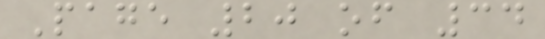Page 20 of 34
